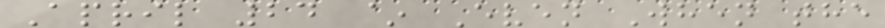April 24 ~ Even When the
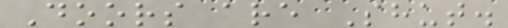Doors are Shut.
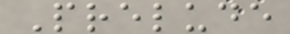Prelude
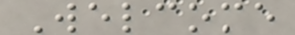Welcome
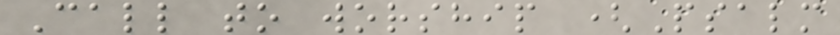Call to worship (Psalm
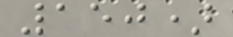150)
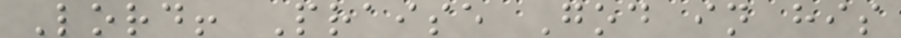Lord! Praise God in his
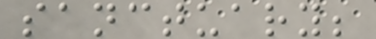sanctuary;
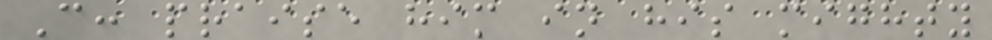C: praise him in his mighty
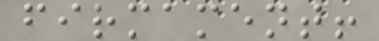firmament!
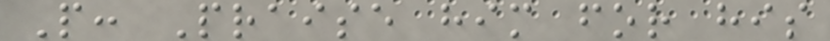P: Praise him for his
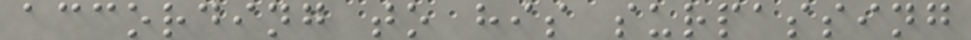according to his surpassing
